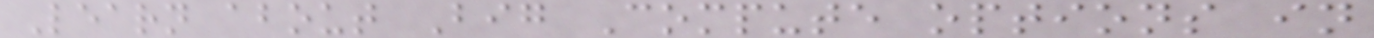Learn about Big Compute options in
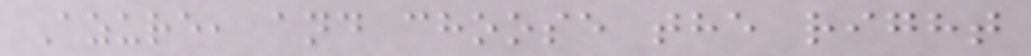Azure, and choose the right
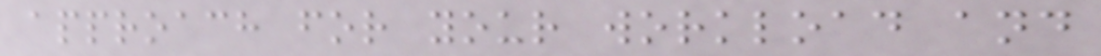approach for your workload and
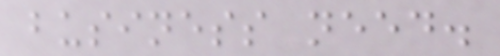business need.
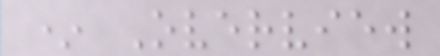* Overview
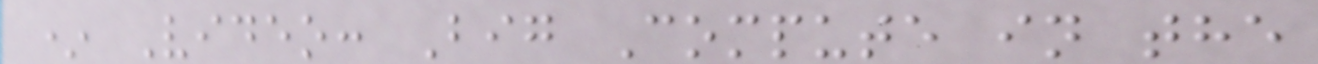* Video: Big Compute in the
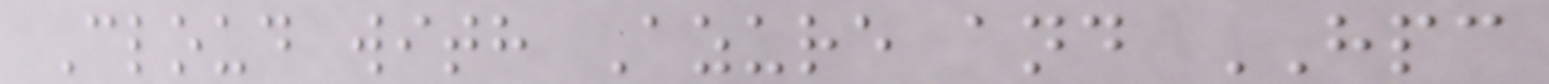Cloud with Azure and HPC
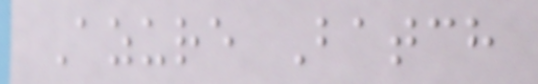Azure Batch
